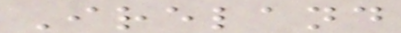Ireland
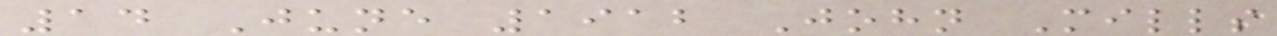14 June 1912 John Mills
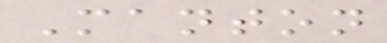Manton
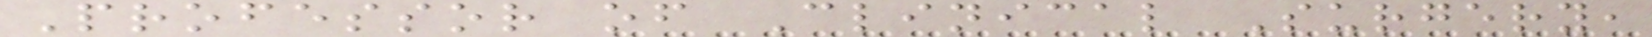Professor of Clinical Surgery,
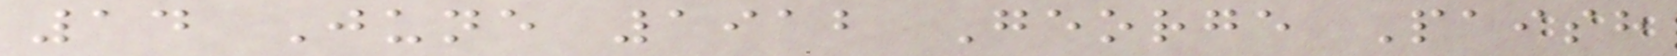14 June 1912 George Paish
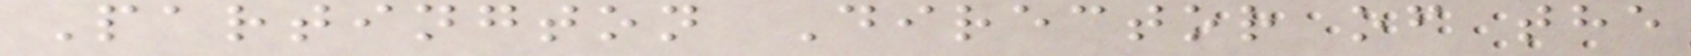Partington Director of the
